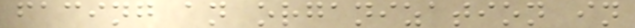facing an organization in
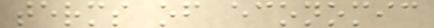terms of economic
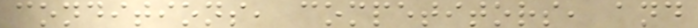conditions, competitors, and
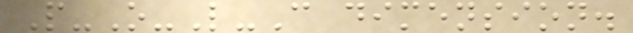P-O-L-C dimension.
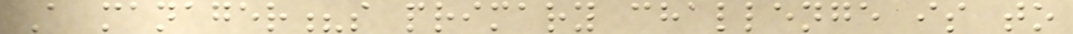A manager?s primary challenge is to
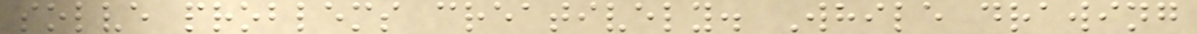solve problems creatively. While drawing
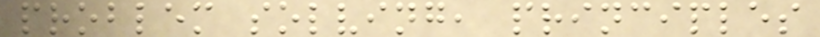problem solving, principles
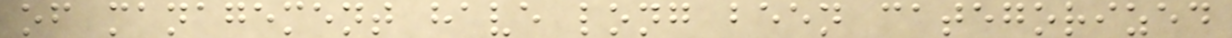of management have long been categorized
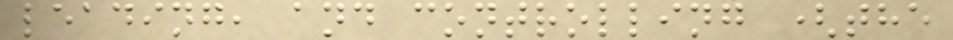leading, and controlling (the
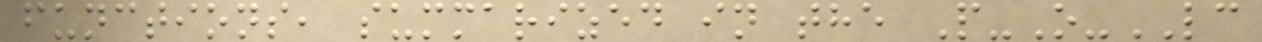functions, summarized in the P-O-LC
